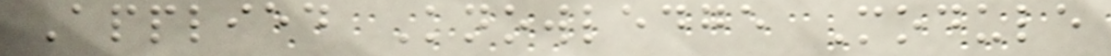Applied Knowledge Module
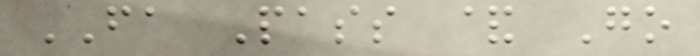FA Pass & Go
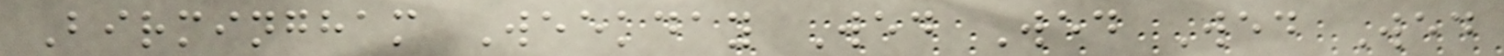Birmingham Weekday Wed Wed Wed Wed
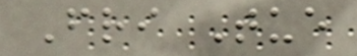Fri Tue
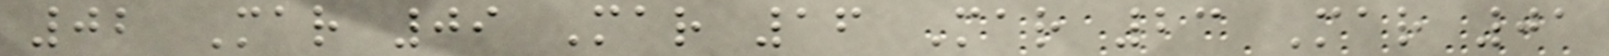02 Mar 09 Mar 16 Mar 23 Mar 01
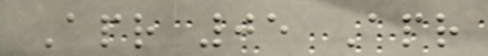Apr 05 Apr
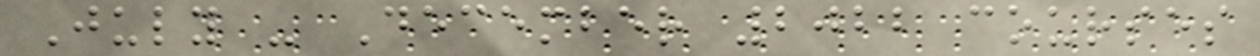July - December 2022 courses
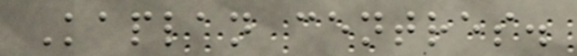Kaplan centres.
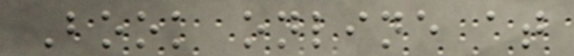Book online at
